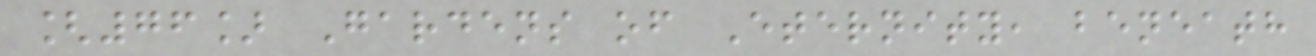[76] Gardens of Eternity, beneath
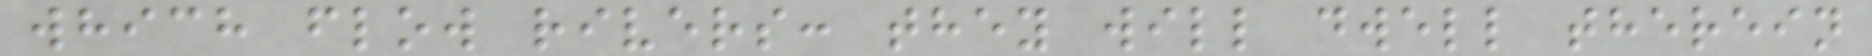which flow rivers: they will dwell therein
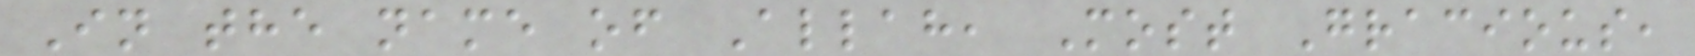In the name of Allah, Most Gracious,
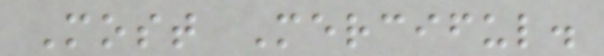Most Merciful.
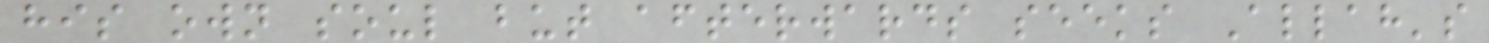his own soul but afterwards seeks Allah's
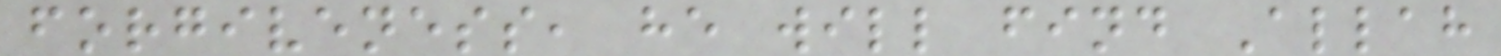forgiveness, he will find Allah
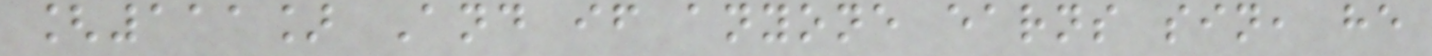[111] And if anyone earns sin, he
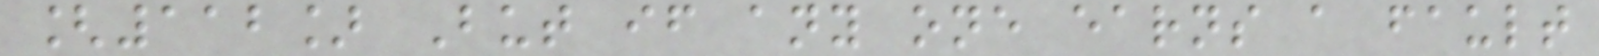[112] But if any one earns a fault
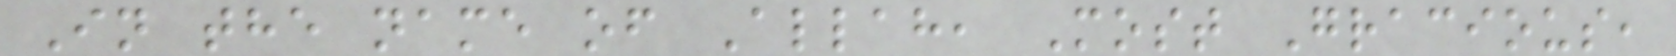In the name of Allah, Most Gracious,
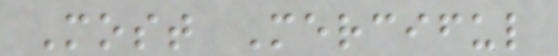Most Merciful
